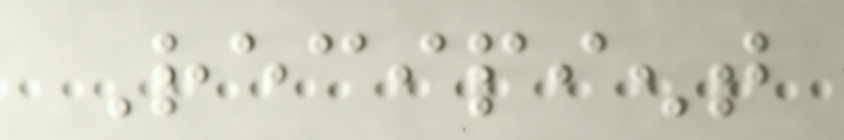Recipient
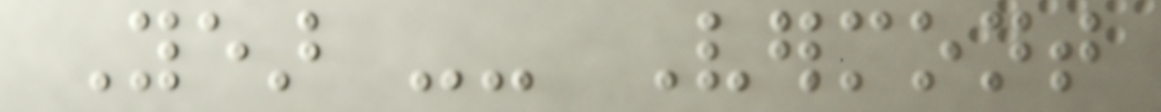Year -- Vermont
